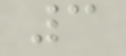3
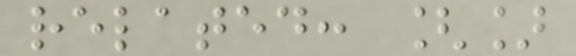related: []
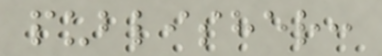publisher:
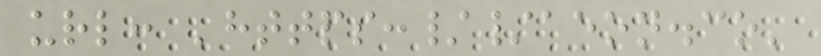url: 'https://aeon.co'
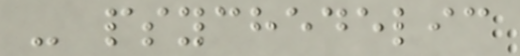- psychedelic
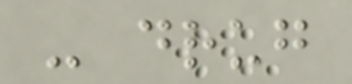- drug
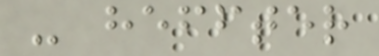- heffter
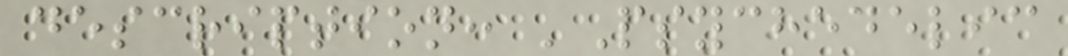description: 'Psychedelic
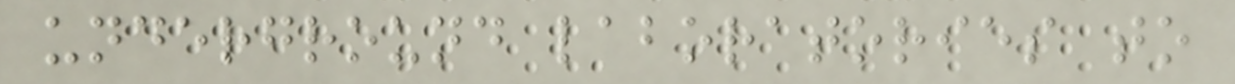underground laboratories to
